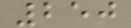250
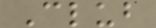Club
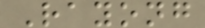Rayong
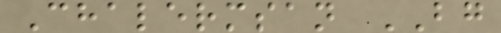Chalermsan BG
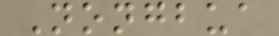Nongbua
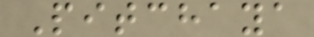Pitchaya
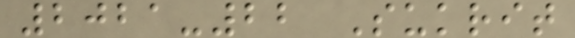2021-22 Sukrit
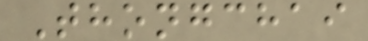Thongchai
